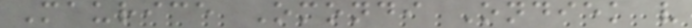Maurice Omondi Ondiek v
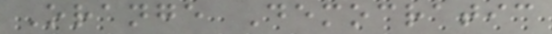Orange Democratic
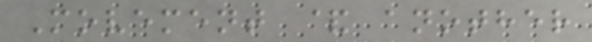Movement & another
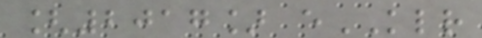[2017] eKLR
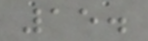15.
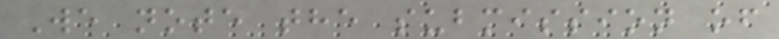We note the submission of
